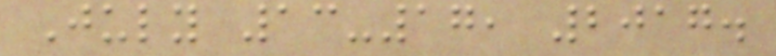July 13-17, 2017.
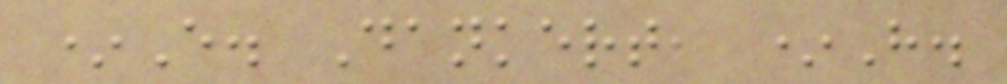*E. Dankert, *H.
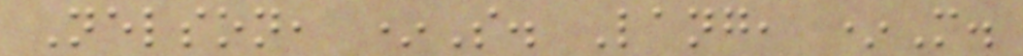Nelson, *S. Lang, *M.
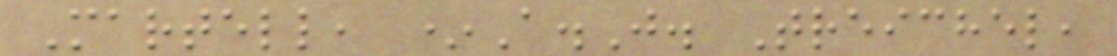Martell, *A.J. Treichel,
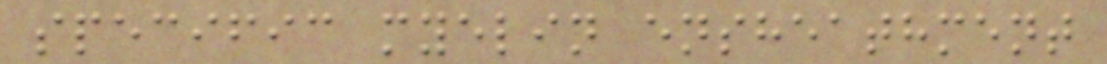specific myelin ensheathment
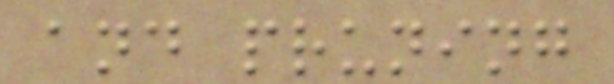and pruning
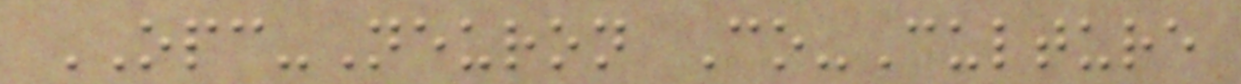OPC-Neuron Co-Culture
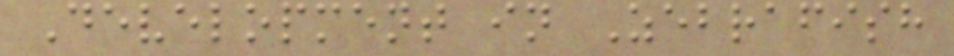Development in Zebrafish
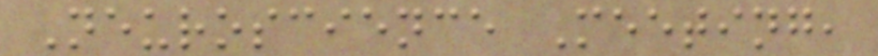Neuroscience Meeting,
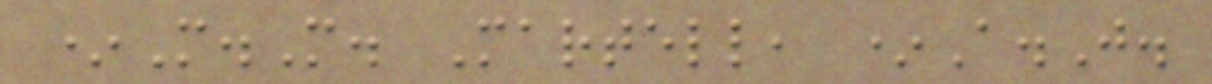*M.M. Martell, *A.J.
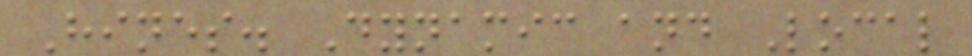Hines. Dynamic and Local
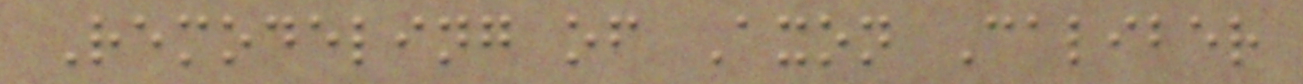Remodeling of Axon Caliber
